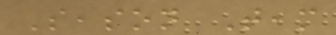Season Team
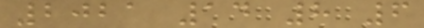2021 14 8 6
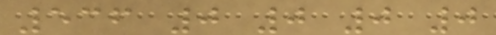536 0 0 0 0
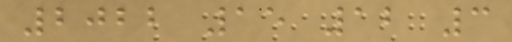2022 15 12 3
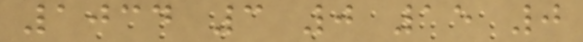1034 3 0 15 0
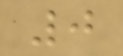0
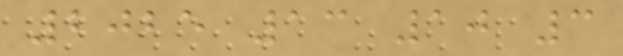2025 13 10 3
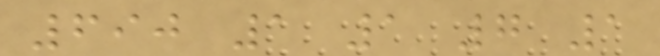690 1 1 7 1
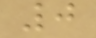0
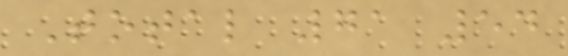Total 71 54
